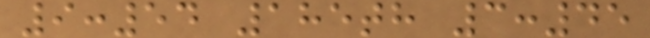9:54 185th 3:45
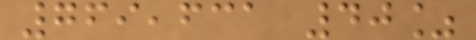769,631 40%
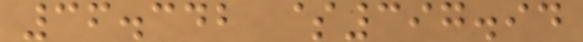36.342 $397.94
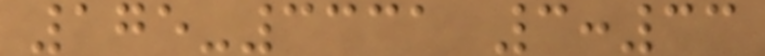175-3331 3:33
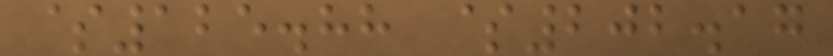$125.88 $202.17
